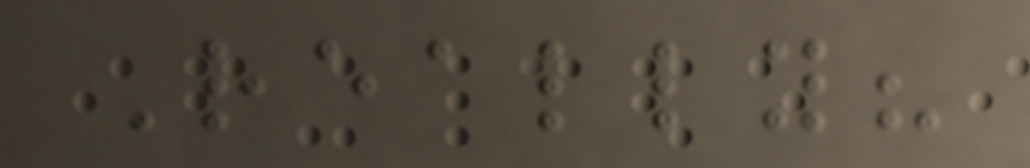Really?
